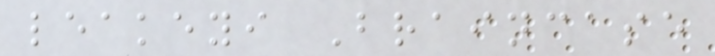leakeyi Braincase
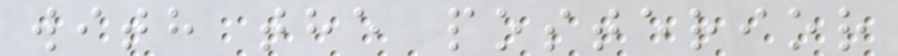with the posterior
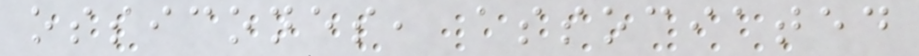ossicones, associated
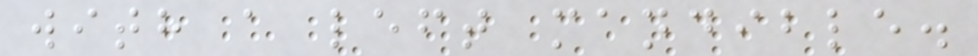with a left mandible.
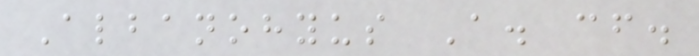Albanohyus A. cf.
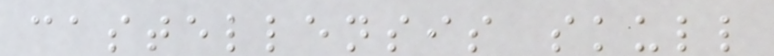castellensis skull
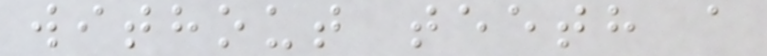without teeth a
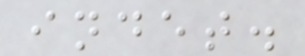indet.
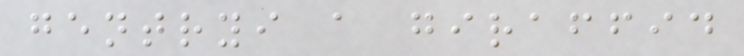gentryi a giraffid
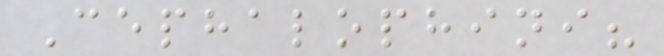Cephalophini?
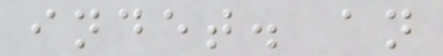indet. an
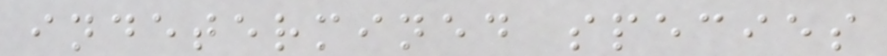indetermined species
